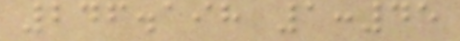246.198 1:45
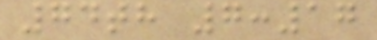74th 7:17
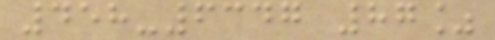458-6347 87%
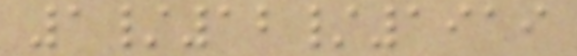1/12/1919
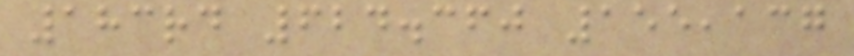183rd 624.360 155,137
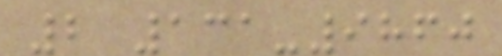2 131-9860
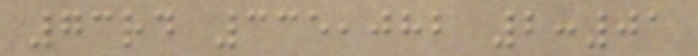73rd 335,082 2:01
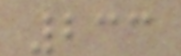233
